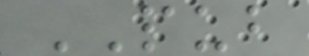PUB
